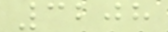3208
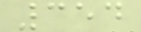354
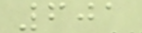601
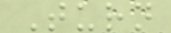Turn
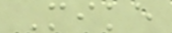Mike
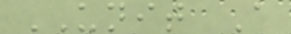UNIT A
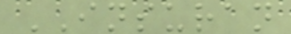INSURAN
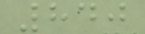840
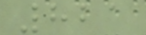821
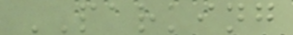PARKING
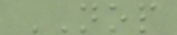NOP
